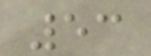53
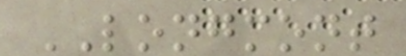LONGMONT
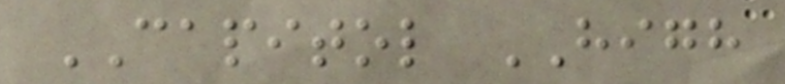CAPITOL HIGH
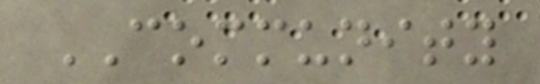COMMUNITY
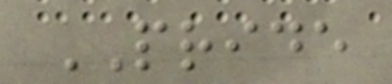PRIDE
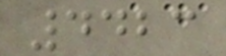4423
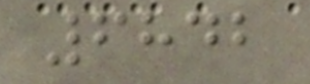6842
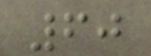60
